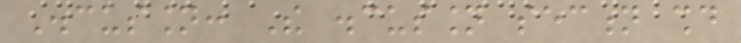Discussion: The discussion section should
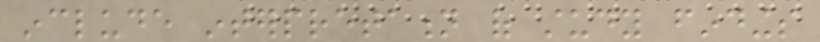include interpretation of study findings
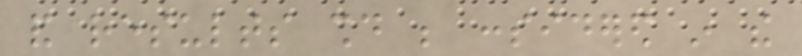and results should be considered in the
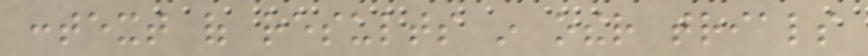context of results in other trials
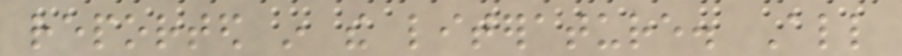reported in the literature. All
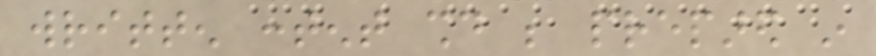written content should be prepared in
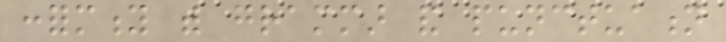conformity with grammar and punctuation
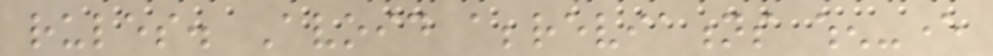rules. Avoid abbreviations when-ever
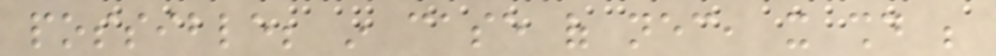possible; in case of necessary, it should be
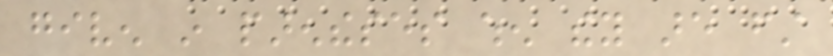given in parentheses when they are first
